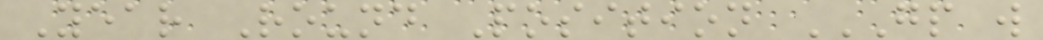Year Round Position GP W
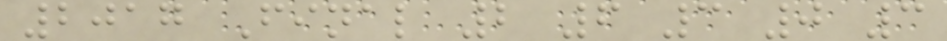2017 Final 2 6 3 0 3
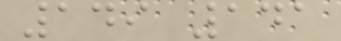149 141
